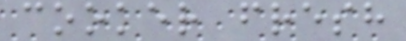cooker fresh
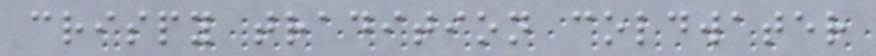crispy tradition coldwater
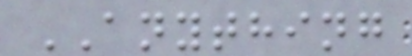ANYTHING
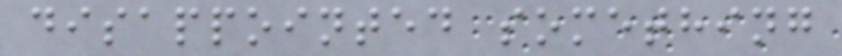disappointed something
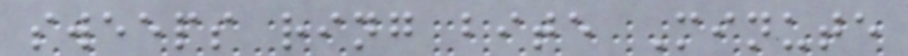sweeps ring bite Minute
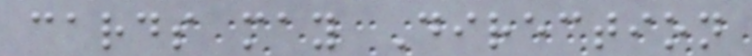cards may Direction
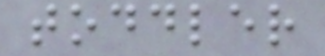toddler
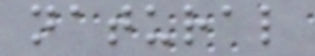natural
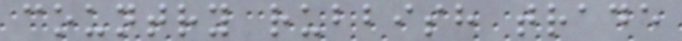country rubbish trade
